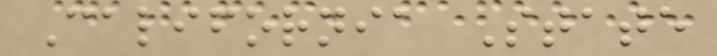California State
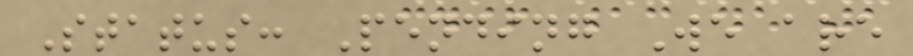Status: Pending We are
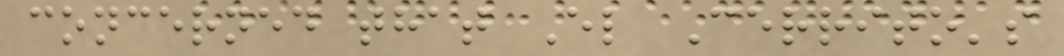concerned that El Cerrito's
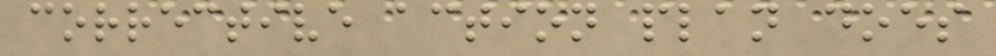corrective action plan does
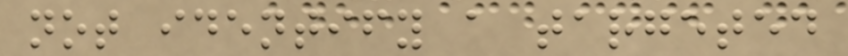not identify a targeted
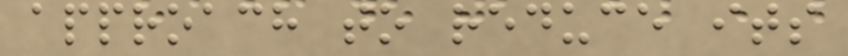approach to reduce its
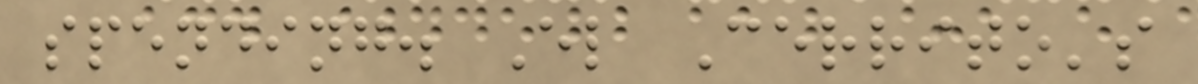spending. El Cerrito's
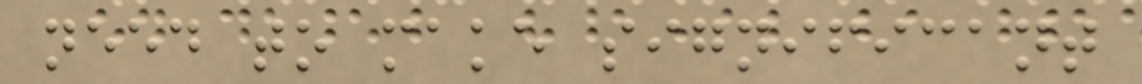need to make significant
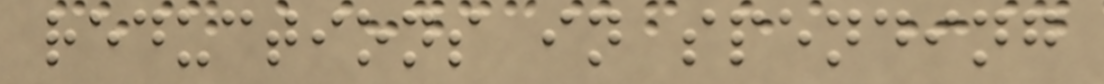reductions in spending
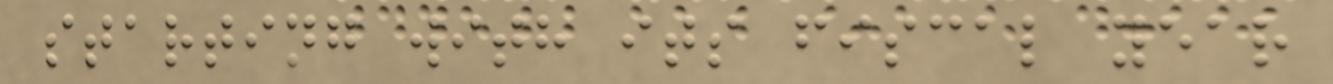starting with its fiscal year
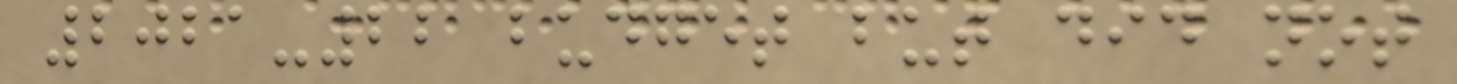2021-22 budget but did not
